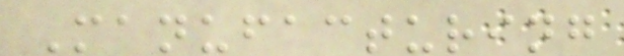Manufacturing
